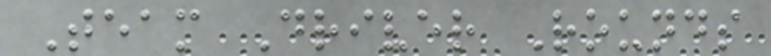Team Driver Rounds
